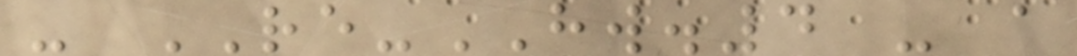- RE-HW.4 - a
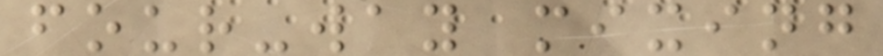four-way mixing
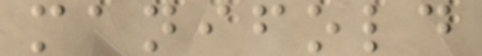manifold
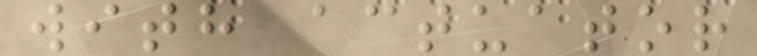with actuator
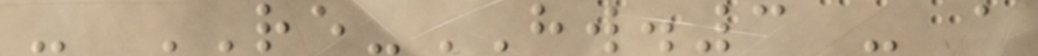- RE-HW.3 - a
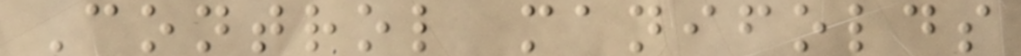Control manifolds
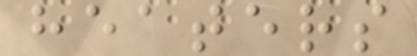heaters
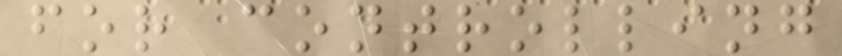for controlling
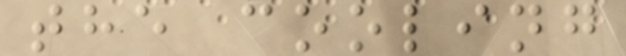the cooling
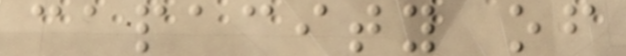capacity of
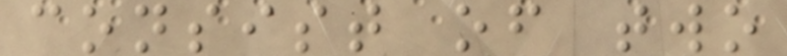consist of two
